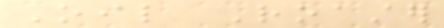Oil Roaster
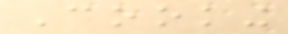Cooking
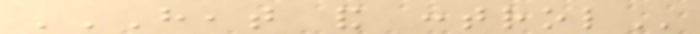HEAT AND CONTROL
